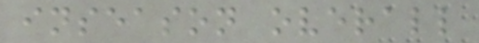inseason overall
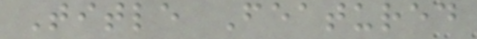Title Featured
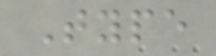Type
